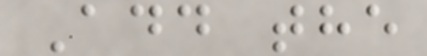Add the
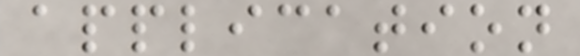application
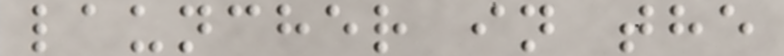launcher in the
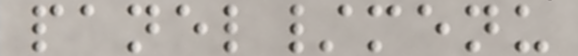panel/menu
